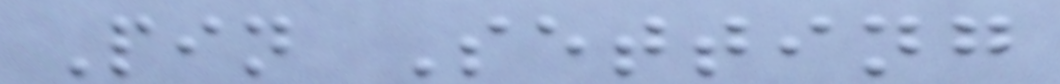Pin Setting
